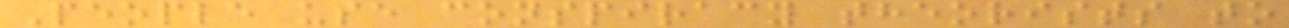People use conspiracy theorists to
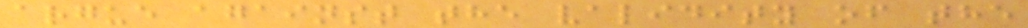argue against the validity of the
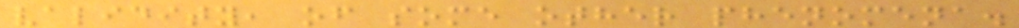validity, of some other phenomena.
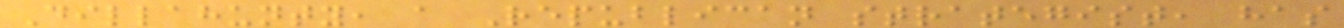Dillahunty, a Republican strategist, has
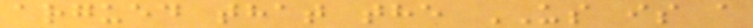argued that the US is a
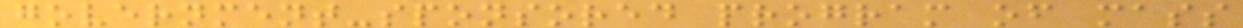government-sponsored program of mass
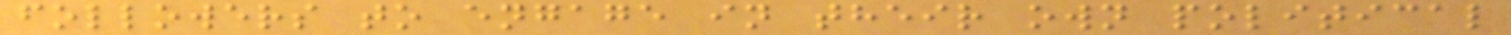followers to engage in their own political
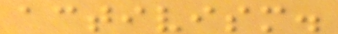activism.
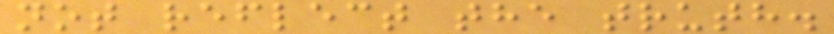not reflect the truth.
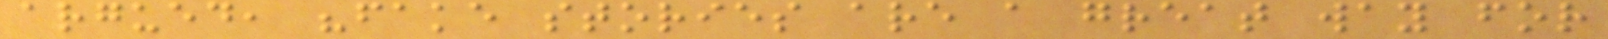argued, "fake stories are a great way for
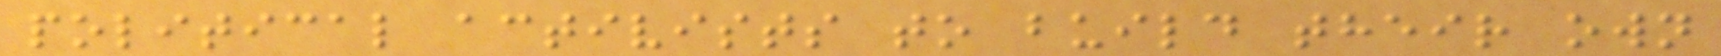political activists to build their own
